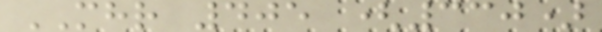MHR 405 (330)
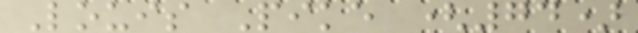Louis Pike (74)
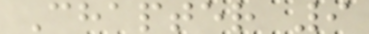Chapter 9
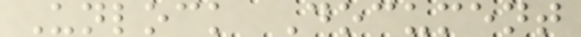Unlock Document
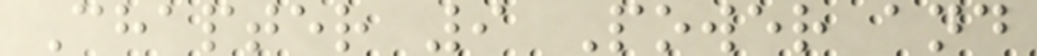Chapter 9 Power and
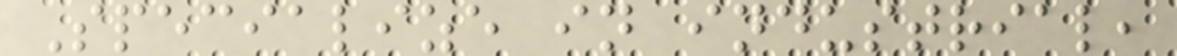Specialize in industrial,
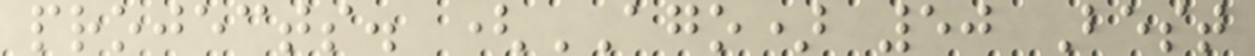projects. (AGO) 50 Best
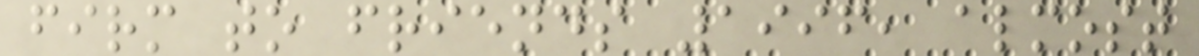firm to friends 1996, almost
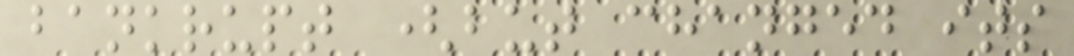bankrupt (but changed its
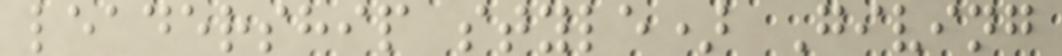leadership style) Giving
